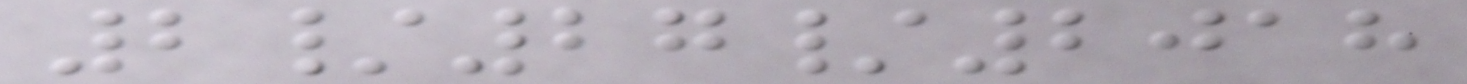2/27/2018
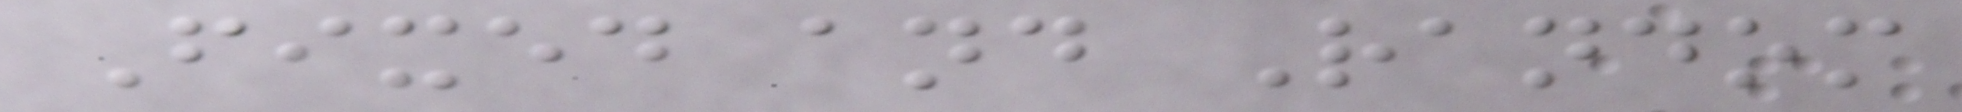Fixed and Random
